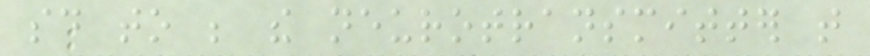said to be the neurotransmitter that
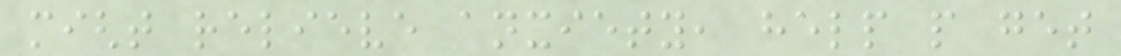might relieve anxiety, help people get
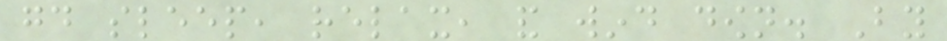good sleep, relax, and wind down. By
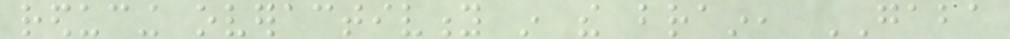reducing overactivity in the brain, GABA
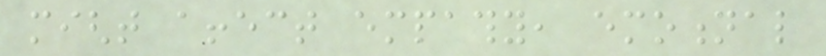might affect empathy, emotional
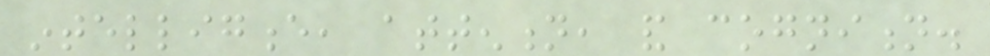intelligence, attention, and cognition.
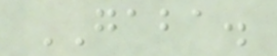GABA.
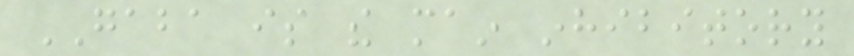GABA is the main inhibitory
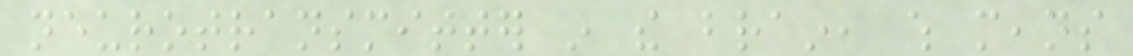neurotransmitter in the brain, which means
